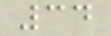34
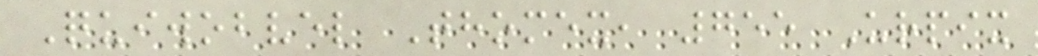Quiwobvel Thomex, 755 Urpix
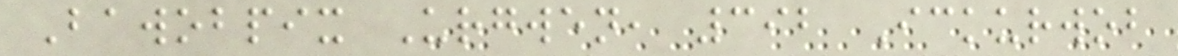Bawobpix Urgwen, 392 Ickurwob
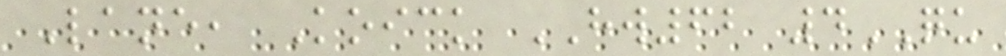Lane, Koick HW62 4QU
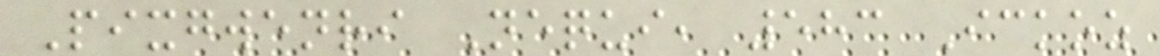Pixgwenri Nequi, 583 Ickoz
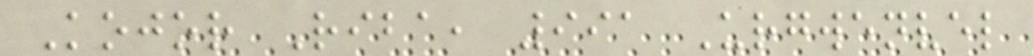Kojor Riba, 991 Urgwenvel
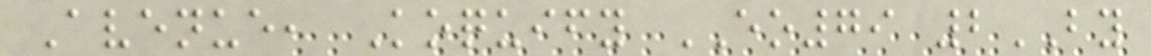Avenue, Koquify EO79 2BY
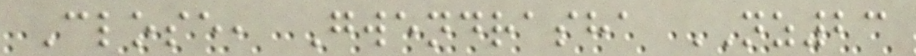Close, Gwendrasha NZ23
